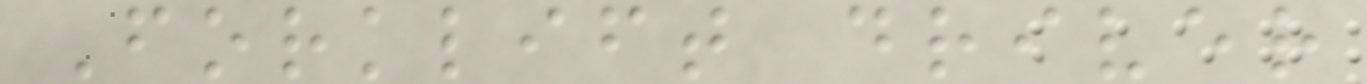Forklift driver
